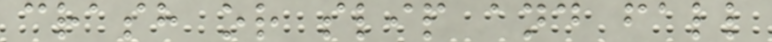crash or slip and fall
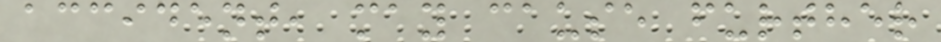accident, may cause further
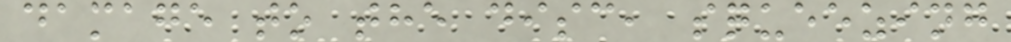damage to the disc, squeezing
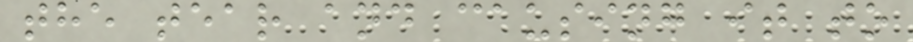the tear and causing it to
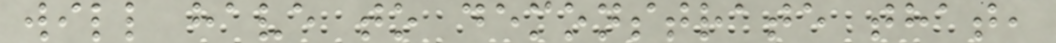will have to demonstrate that,
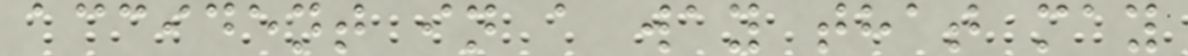accident in a way that may
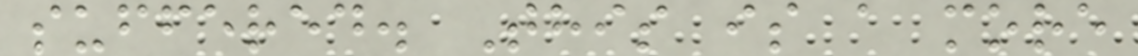suffered. This is a more
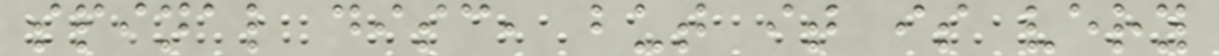spinal disc, but it is very
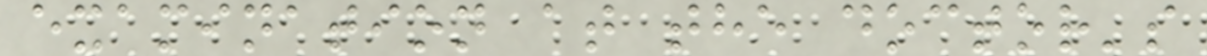examination at the doctor's
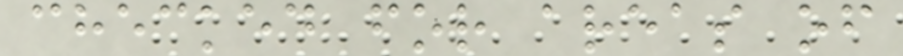checked for areas of
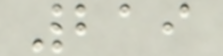219
